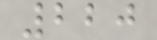220
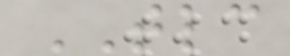TLC
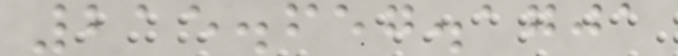215.657.1701
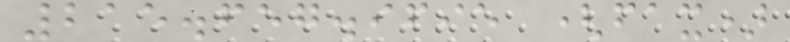215.657.9695 (fax)
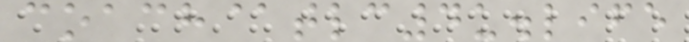coach@tlc4u.life
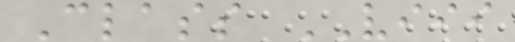Class VIII
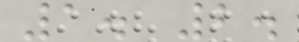1. 2.
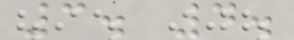3. 4.
